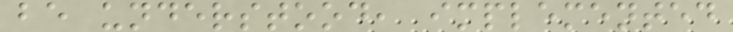be understood, implemented
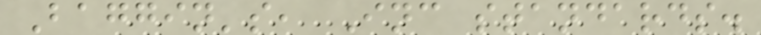Baggin's, Inc standards.
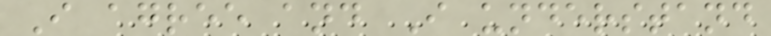I agree and I understand
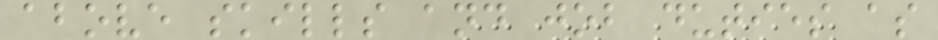above skills and job duties as
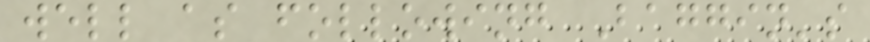well as following Baggin's
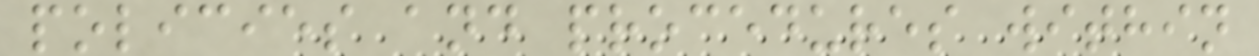policies and procedures within
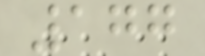177
